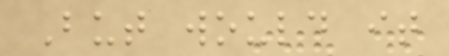But would it
